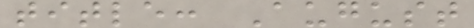title: August
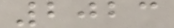2023
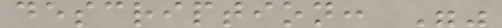description: ""
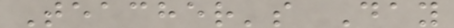Teacher's Day
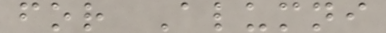for Alumni
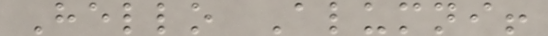Hello Alumni!
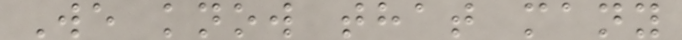We know that many
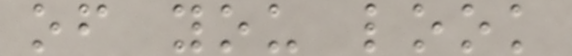of you look
